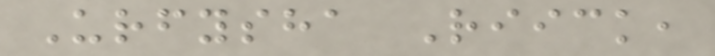Urfysha Riick,
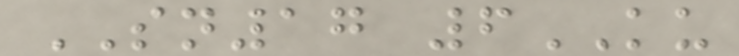SN17 6KU
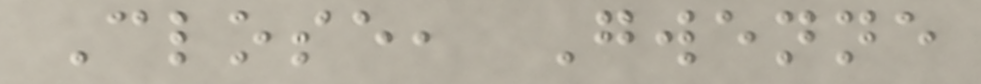Close, Gwenne
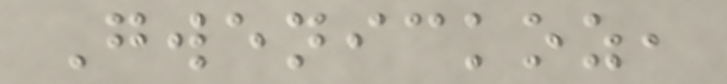Gwenickoz,
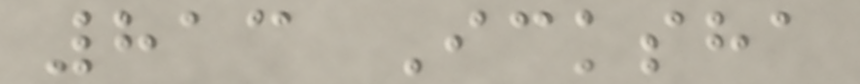813 Icksha
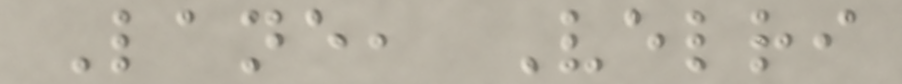Lane, Velri
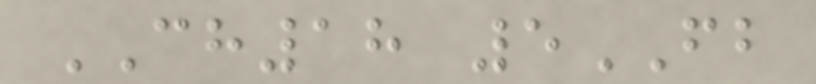CH18 5FB
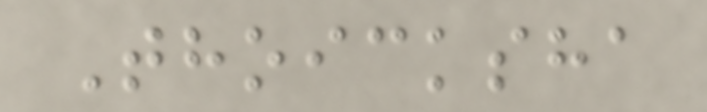Thoicksha
